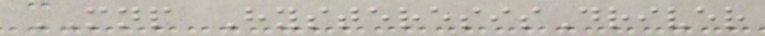MNP HysteresisDriver
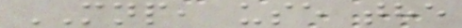MNP, use the
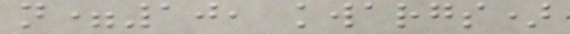n=10, kwargs)
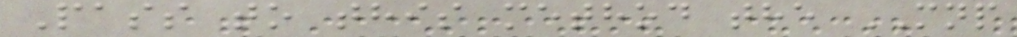Pass to this method the MNP
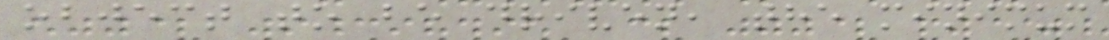object to be driven, the minimum
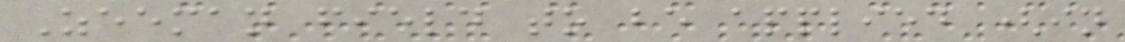Zeeman field to be applied (in
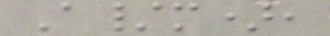A/m),
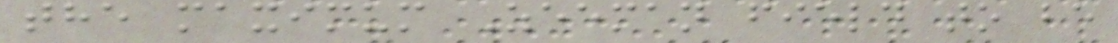the maximum Zeeman field to be
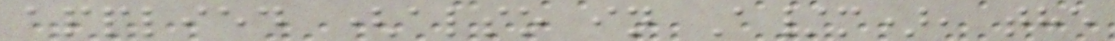applied (also in A/m), the
